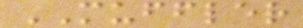MUFFLER
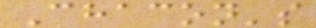Chacon's
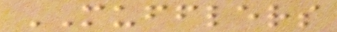MUFFLERS
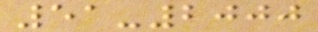51-2000
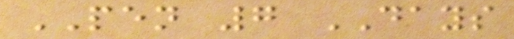PEN 7 DAYS
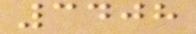3408
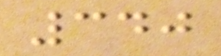340
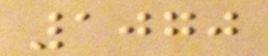1070
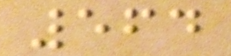564
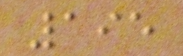195
